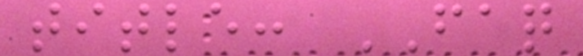title: FAQ
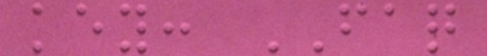key: FAQ
